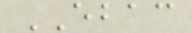EBAC
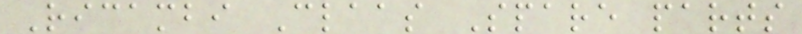Ricambi Claas Spare parts
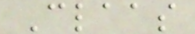Claas
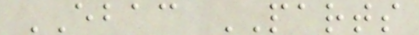EBAC PARTS
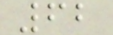62
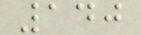140
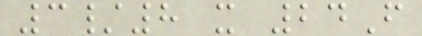3/8 x 24F
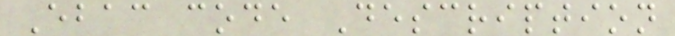Ebac code Description
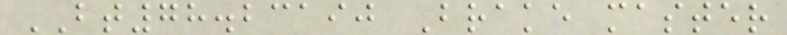BT78.23190 Brake master
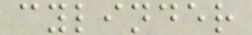cylinder
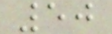50
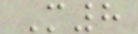M8
